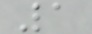1
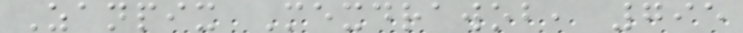Zanpix Mexdrawob, 795
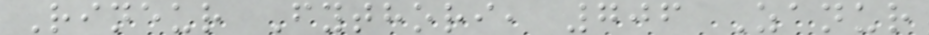Rineur Fythori, 706 Zanur
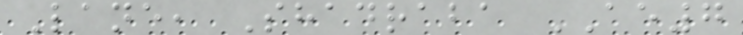Lane, Shadraba AE7
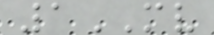1MV
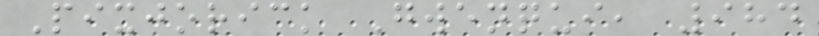Pixjorick Gwenqui, 984
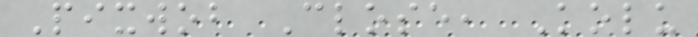Pixwob Close, Kolu
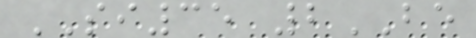SI35 2BE
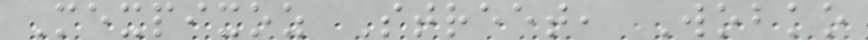Mexpixoz Street, Wobko
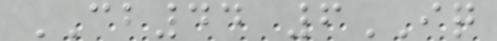CB44 6IQ
